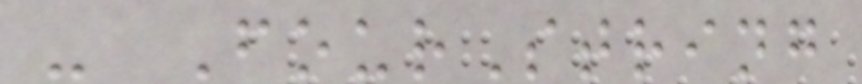- FourString
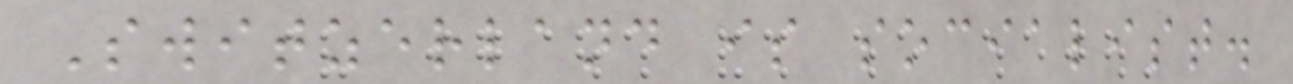Switzerland is socialist.
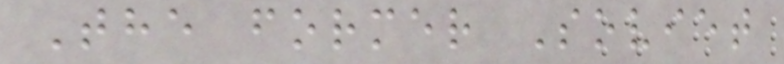The former Soviet
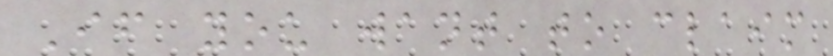If you want to claim
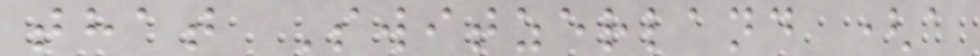that Switzerland (a
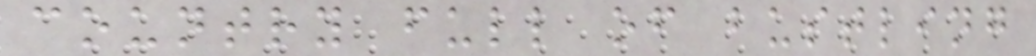country full of bustling
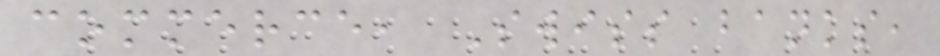commerce, Swiss banks,
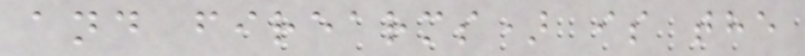and firearms) is the
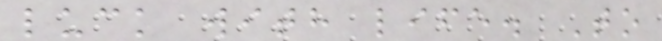luck with life. To
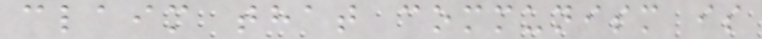claim that communism is
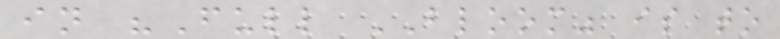in "Full BLOOM" is to
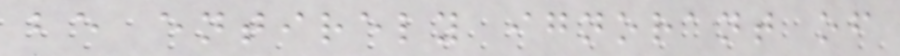be entirely ignorant of
